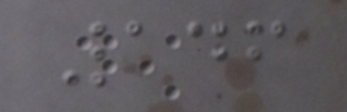146
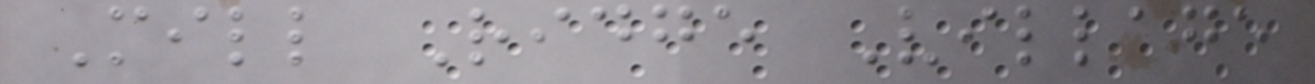Mill Ridge Village
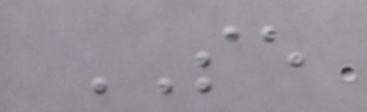SE
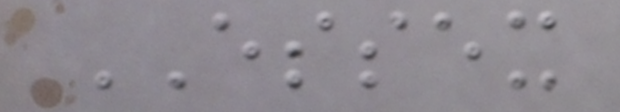ESSEX
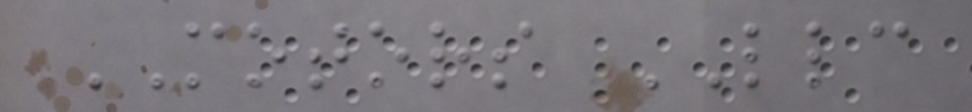MOTORS LLC
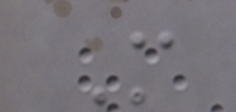M
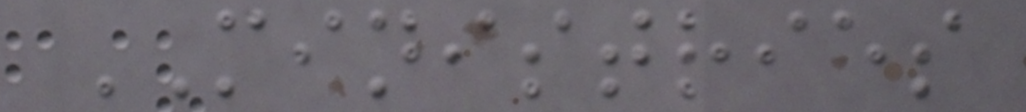MINISTRIES
